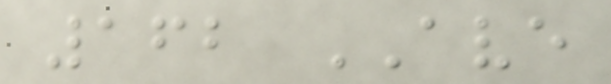162 AVE
